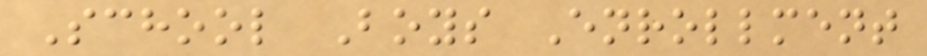School Boys Enrollment
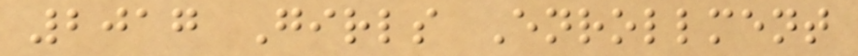2017 Girls Enrollment
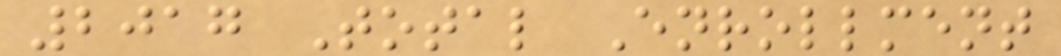2017 Total Enrollment
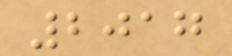2017
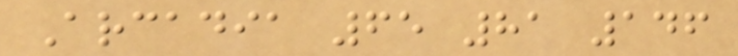Arcadia 65 81 146
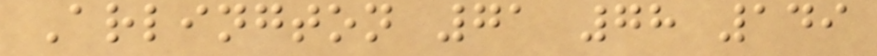Arlington 71 78 149
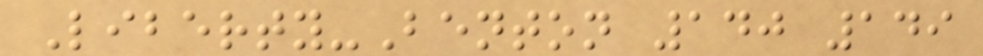Liberty-Benton 140 149
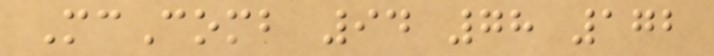McComb 94 78 172
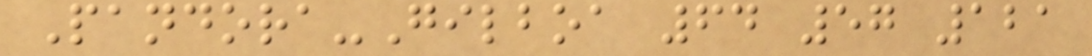Pandora-Gilboa 64 57 121
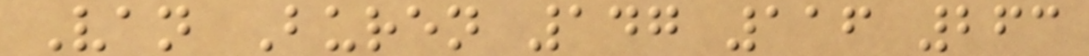Van Buren 147 116 263
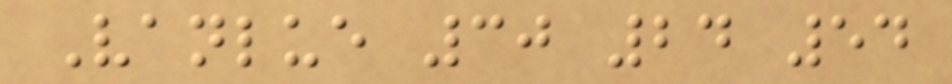Vanlue 30 24 54
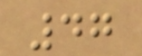47
